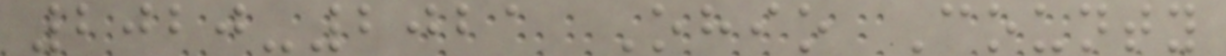2020-2021 Ohio County
